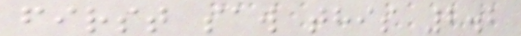first saw this 2.2
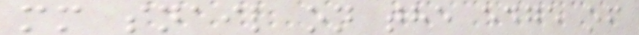mm snail on the edge of
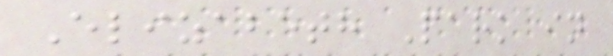Elizabeth Park in
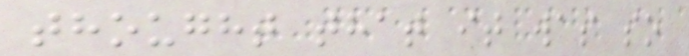thought that it was so
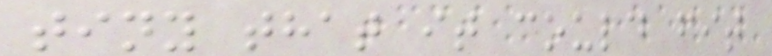tiny that it could fit
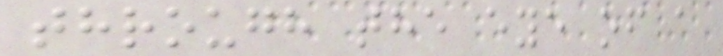through the eye of a
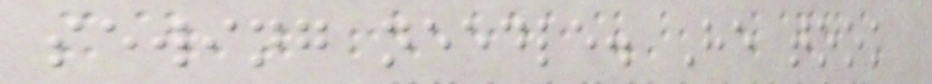sewing needle. He took
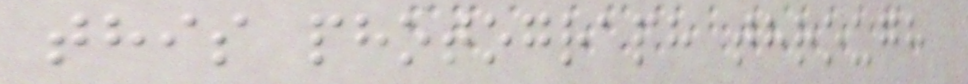this photograph through
